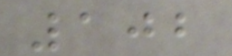102
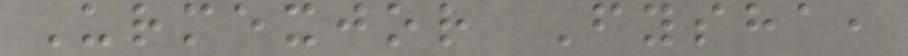Urmexjor Fysha,
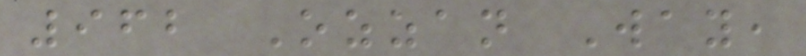962 Ozzan Way,
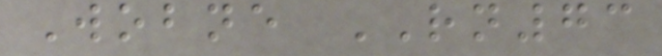Wobne RN73
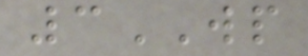3WP
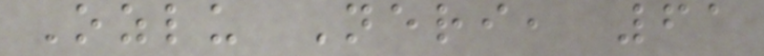Ozlu Neri, 61
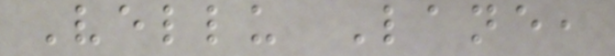Vellu Lane,
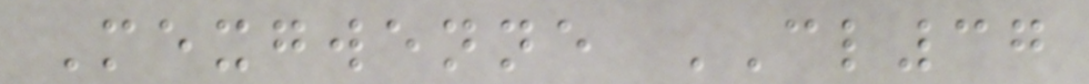Mexgwenne CL37
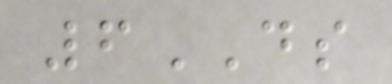6DS
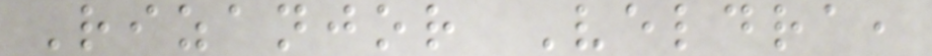Rizanjor Veldra,
